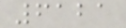6121
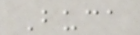Buca
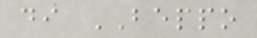di BEPPO
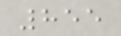855
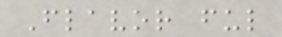Flavor ful
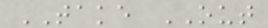TAKE OUT
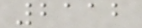2112
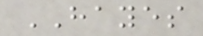HAYES
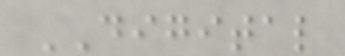DIGITAL
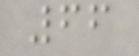66
